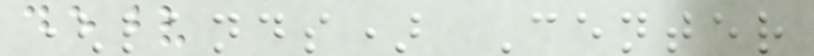(lands) Center
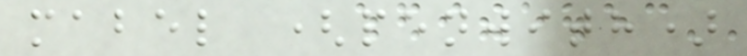mabel (penwith)
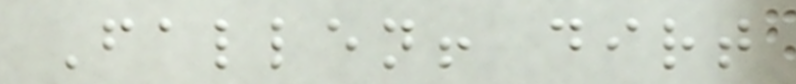Fallen! dirt
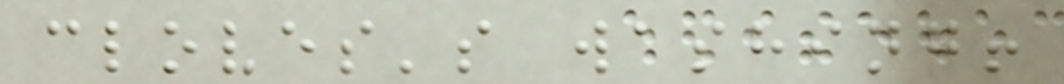cloves's washing!
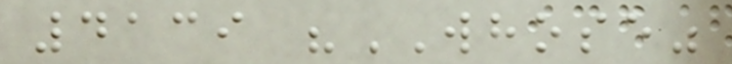4139 "WHOSE"
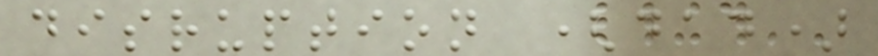disruption (dad)
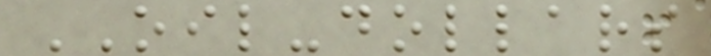OIL-dollars
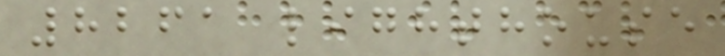8261 lighthouse
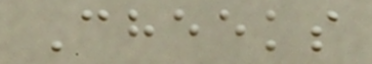Cheeks
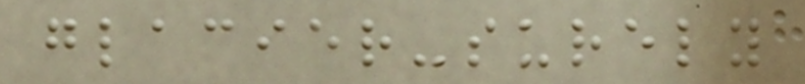glacier-surely
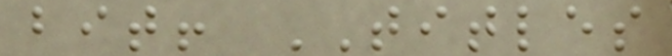bit! TITLES
